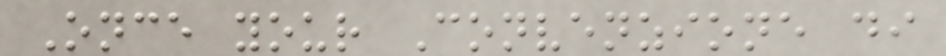Once your Convenzione di
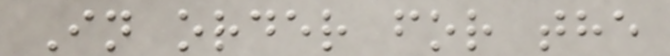In order for the
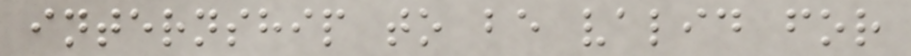internship to be valid for
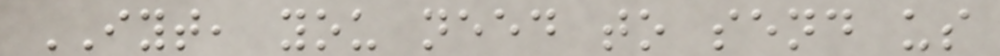IYT, you need to send us
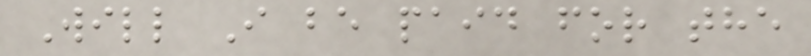Will I be paid for the
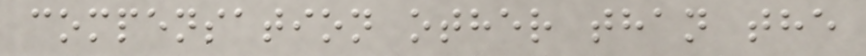compensation other than the
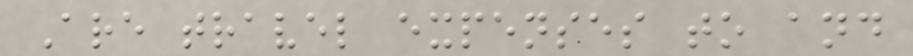Are travel expenses to and
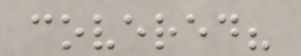covered?
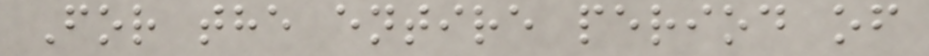For the entire period of
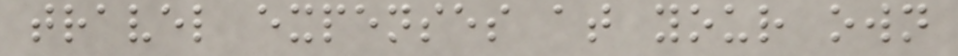travel expenses at your own
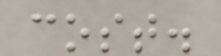cost.
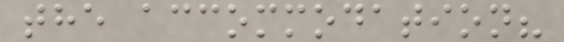the accommodation?
